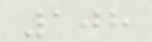108
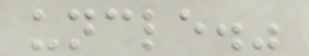uncle."
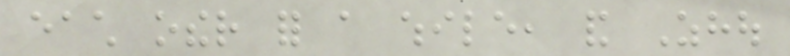each other for a while, and Zhou
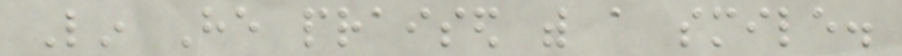Lin He praised with a smile.
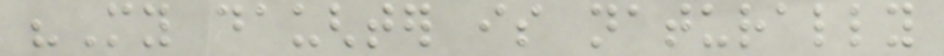"My daughter is naturally
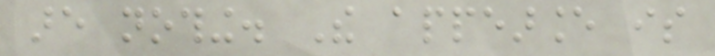are nothing. The appearance is
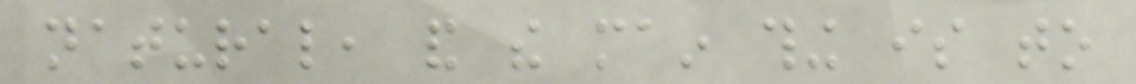natural, and the main thing is to
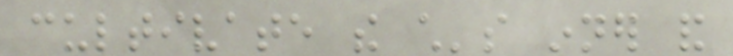cultivate the child's inner and
